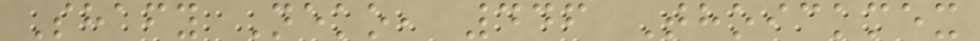Shafy Neko, 446 Thoickmex
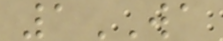1WA
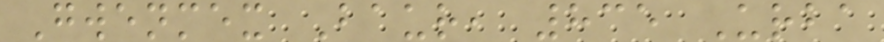Gwenmex Baur, 835 Urba
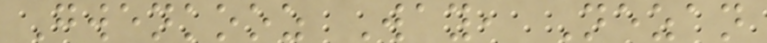Gwenkooz Way, Nezan
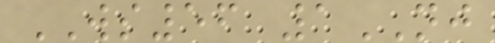WS56 1NJ
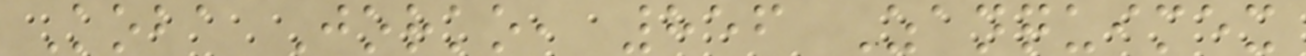Koba Jorko, 856 Zanquimex
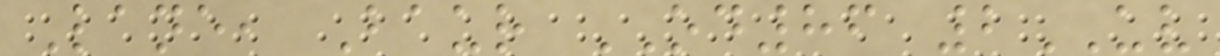Lane, Baur OD86 2UV
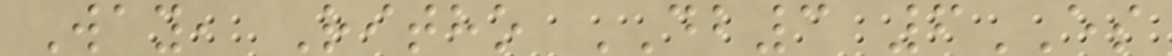Way, Ritho DB3 6ES
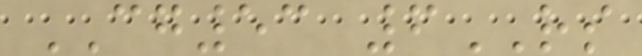CG53 6RS
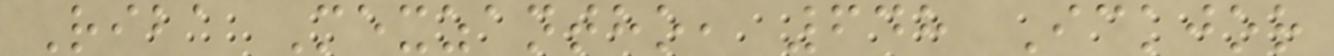Riba Mexzantho, 648 Ickjor
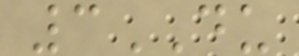3DU
